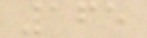165
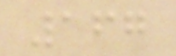167
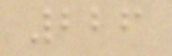226
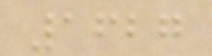1627
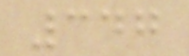347
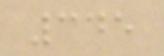345
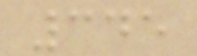345
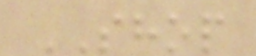SHOP
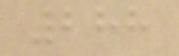288
